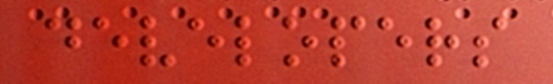developers
